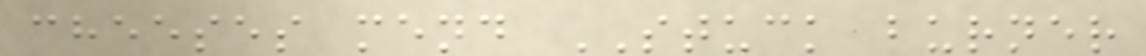cheeses mend STUCK burner
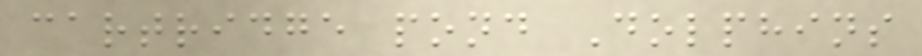cartridge pond Dolphins
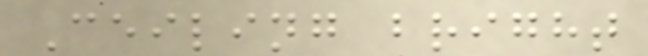Ceiling bright
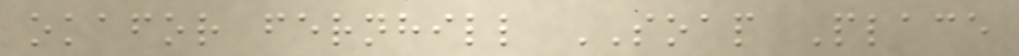okafor fernhill SOAP Place
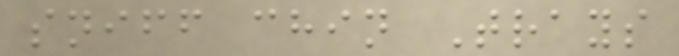sniff chin Trays
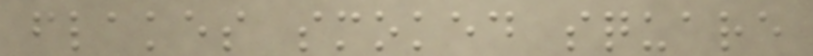flakes smoked square
